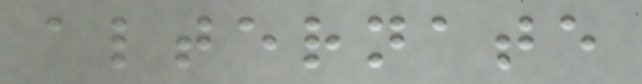alternate
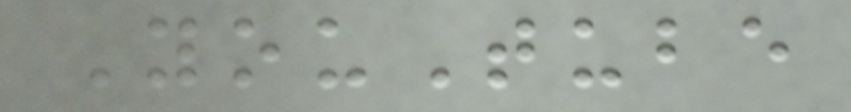YouTube
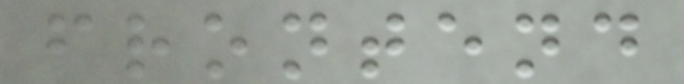frontend
